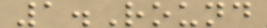1.Round
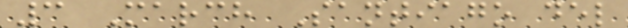3 March Santiago del
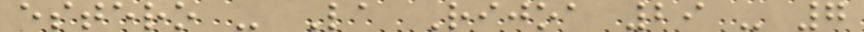estero - La Rijoa 29 - 7
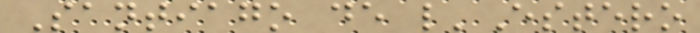Santiago de l'Estero
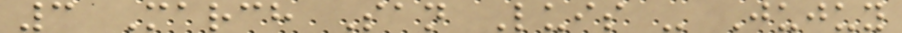3 March San Luis - Jujuy
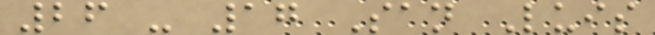26 - 17 San Luis
